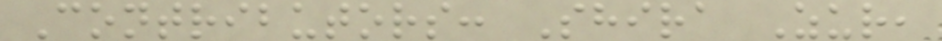Contributors: Shira Zur,
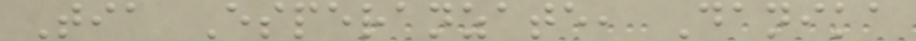Tia Esperanzate, Danika
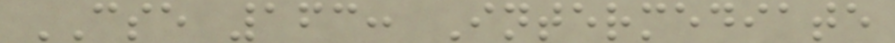CSE 163: Intermediate
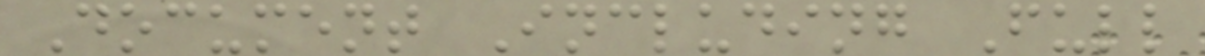Document Including Full
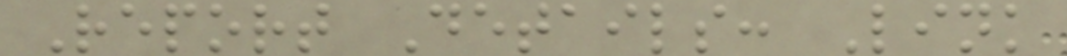Report Details: Link
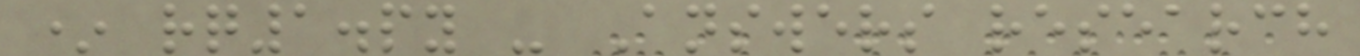* rq1.py - Answers research
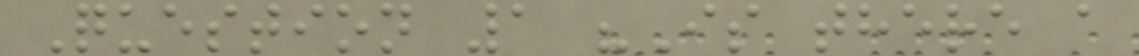Question 1 "Is there a
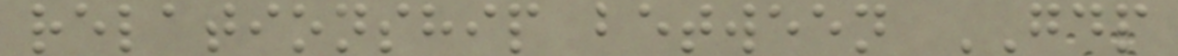relationship between GDP
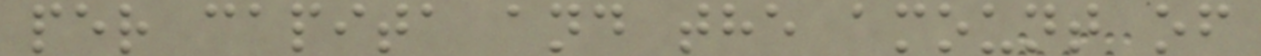per capita and the amount of
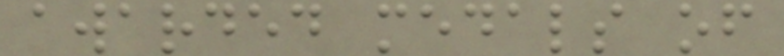awarded medals of
